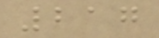217
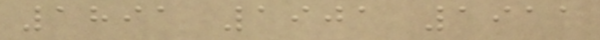1891 1901 1911
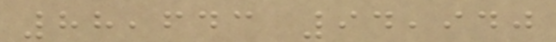88,643 94,940
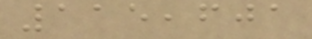115,601
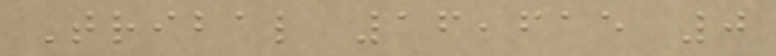Tribal 16,615 0
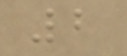2
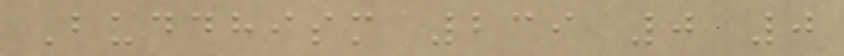Buddhism 239 0 0
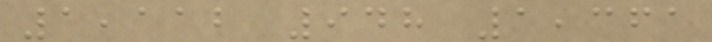1,112 948 1,361
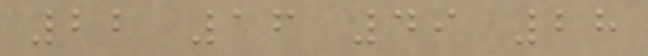22 16 49 28
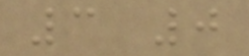3 0
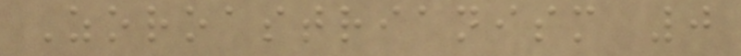Zoroastrianism 0
